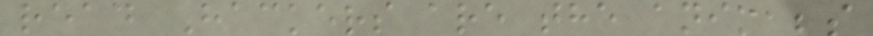read Hackers are the animals
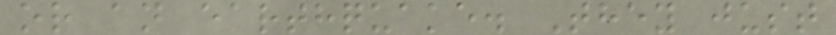or an earthquake. They just
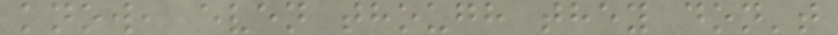know, even though they don't
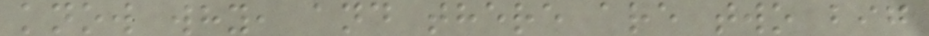know why, and there are two big
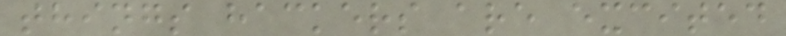things hackers are excited
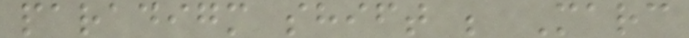paradigm shift ; Marc
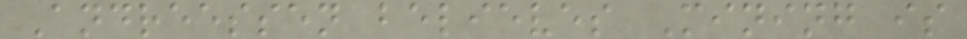Andreessen believes Mining is
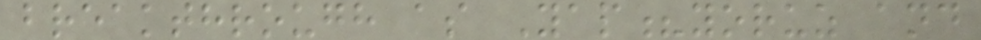breakthrough as Yap?yoruz and
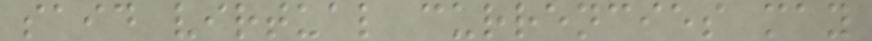said virtual currencies may
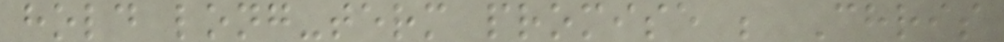hold long-term promise ; Chris
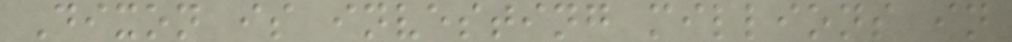Dixon is investing millions in
